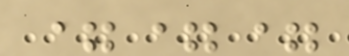===
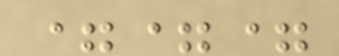===
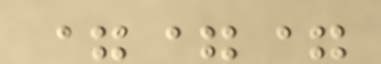===
